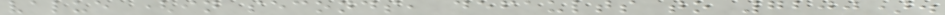value (in seconds, defaults to 7200).
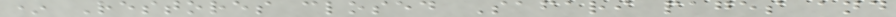* Restores closed Safari pages and
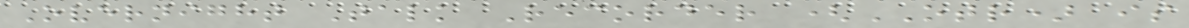Overnight Talk Recorder (OTR) is
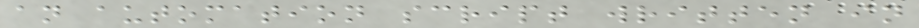an automation script written in
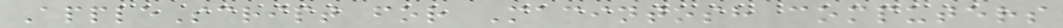AppleScript for Macintosh computers
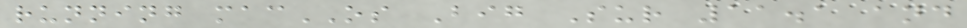running macOS Big Sur 11.1 and
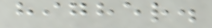higher.
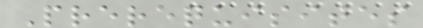Prerequisites
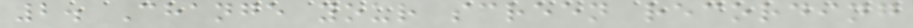2. Change your screen recording
